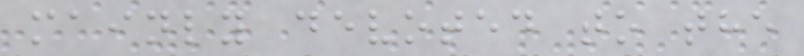mainly devoted to the
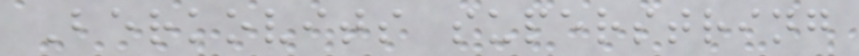Berkovits superstring
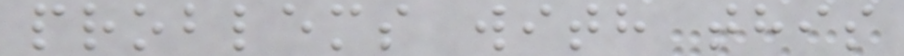problems with this
